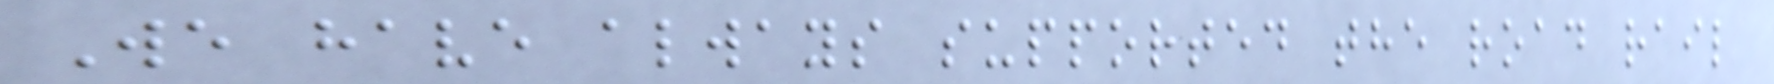We have always supported the road rail
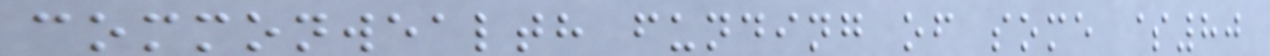commonwealth funding of some $80
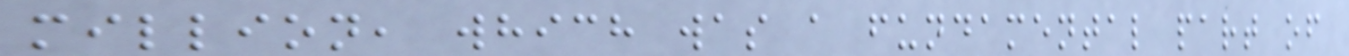million, which was a fundamental part of
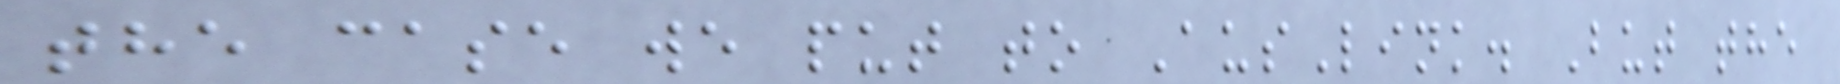the case we put to AusLink. But the
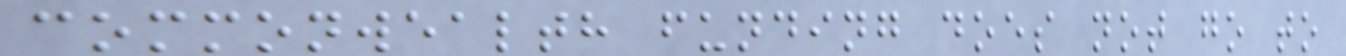commonwealth funding does not go to
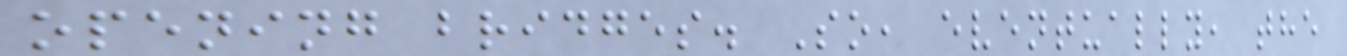opening bridges. So, eventually, the
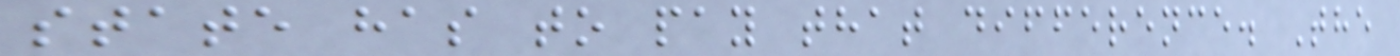state has to pay that difference. The
